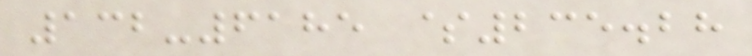132-6185 $235.28
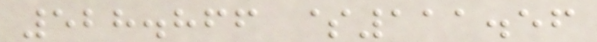528.866 $111.56
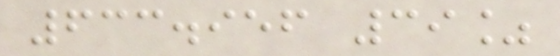633.956 39%
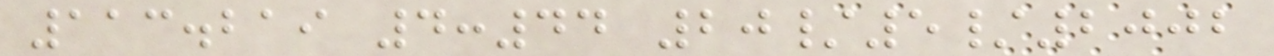113.219 4:44 20/5/2002
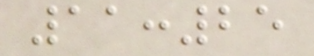11:25
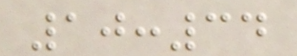10:34
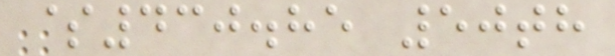$430.85 50th
